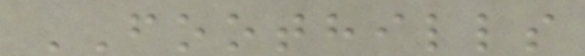FOOTHILLS
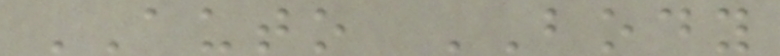AUTO BODY
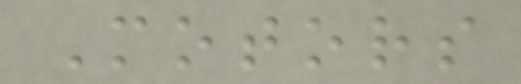Motors
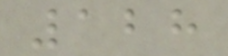128
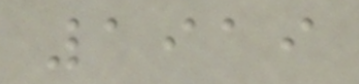1919
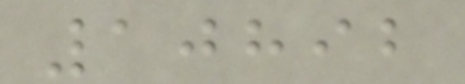10892
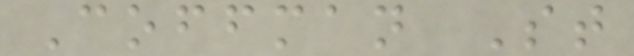Coffman St
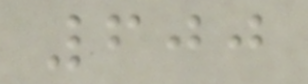600
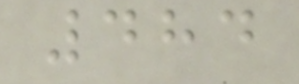484
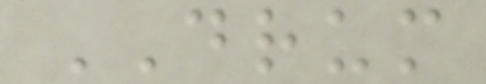DRUM
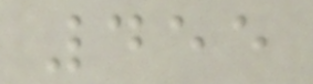455
